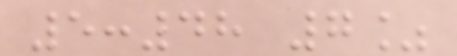5:48 7%
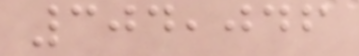304,046
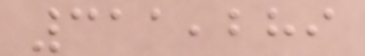311,289
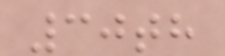30th
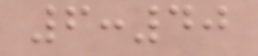6:40
